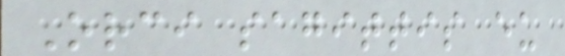Orci sagittis eu
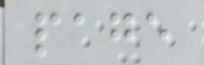page
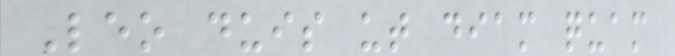Leo duis ut diam quam
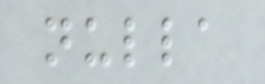nulla
